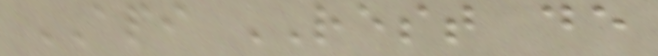API REST de
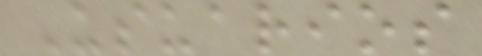Usuarios
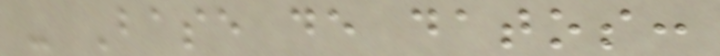- Base de datos:
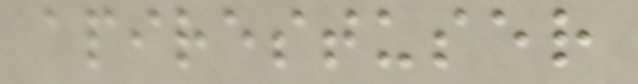apirestuser
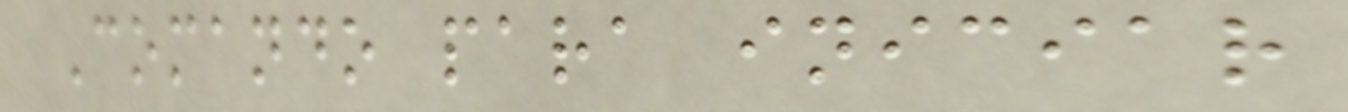Comando para iniciar
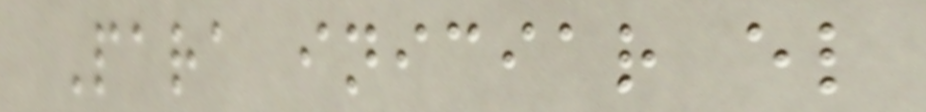Para iniciar el
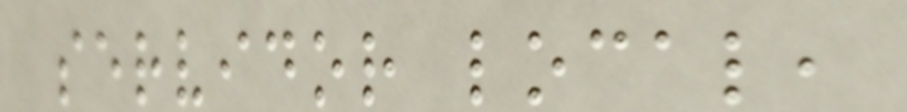servidor local,
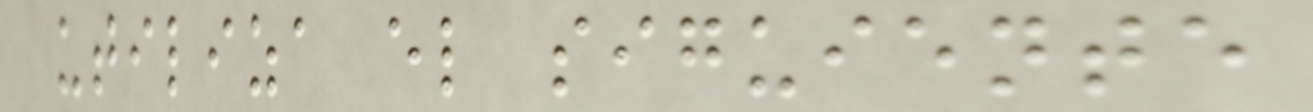utiliza el siguiente
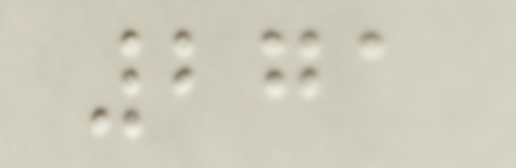271
